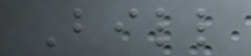Bill
